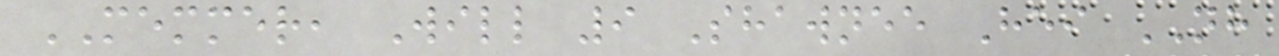MEMMER, Will 9 Shawnee Hei NH
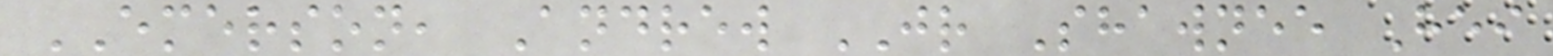EMERSON, Andrew JR Shawnee Hei
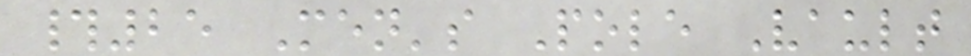#25 Men's Pole Vault
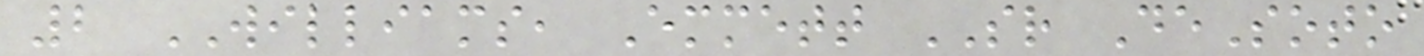2 WILLIAMS, Emmett SR DeSoto
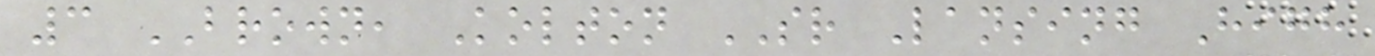3 BROWN, Kolton SR Lansing High
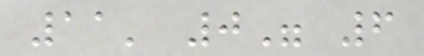11' 0" 6
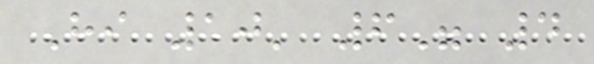Hi 10' 6" 4
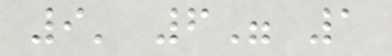9' 6" 1
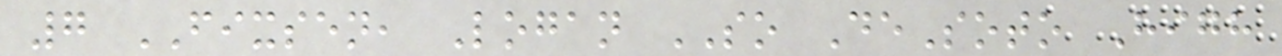7 FIXSEN, Logan SO DeSoto High
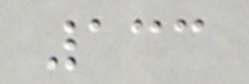133
